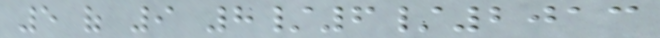5 of 9 8/6/2013
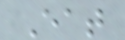Eat
